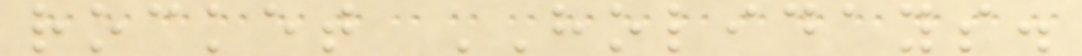rocket HOLIDAYS.
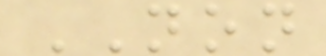NON
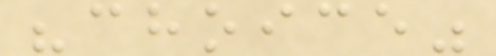"choice"
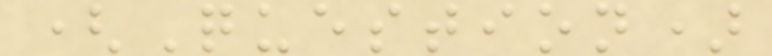(Question)
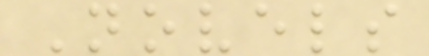Novels
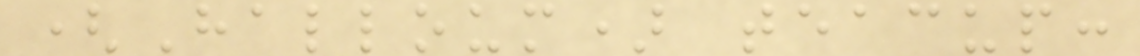(Halloum) teacup:
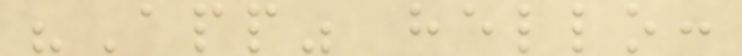"App" hello:
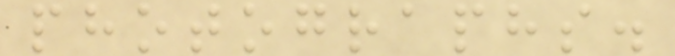photographs.
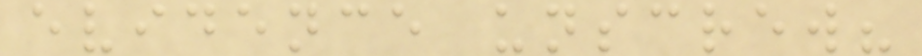evidence unscrew?
